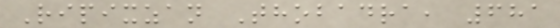Ripixzan Thobadra, 681
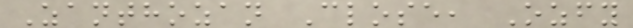Zanthozan Close, Ozfy
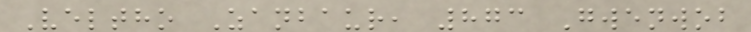Veltho Zanbaur, 873 Gwenwob
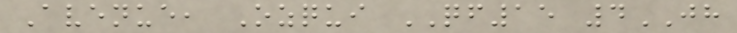Avenue, Ozqui QF15 4JH
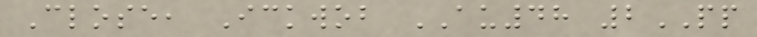Close, Ickwob AU48 2PP
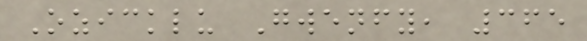Ozicklu Gwenfy, 365
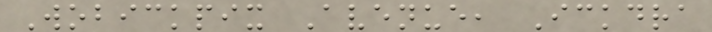Wobickpix Avenue, Ickdra
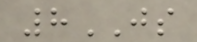8JS
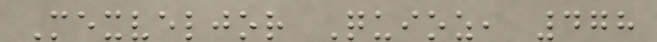Mexveljor Quioz, 478
